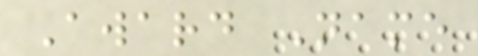Award Name
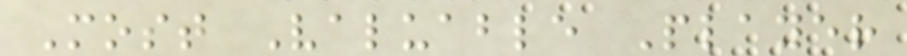Most Valuable Player
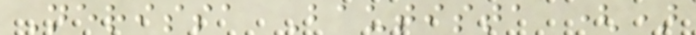Nerissa Bautista ()
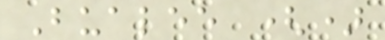Bualee ()
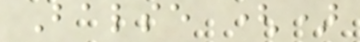Balse ()
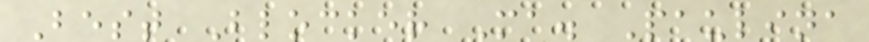Best Blocker Ma. Paulina
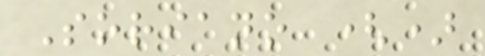Soriano ()
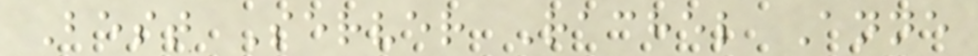Best Server Rachel Anne
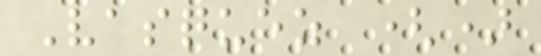Vasquez ()
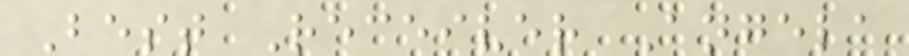Best Receiver Angela
